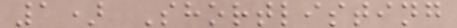1) Shortlisting
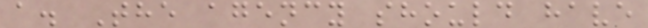a. The agency should have
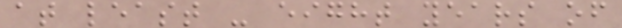at least - eight years of
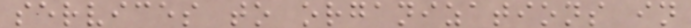services to organizations in
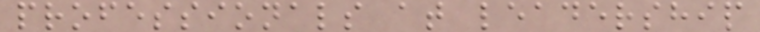professionals at leadership
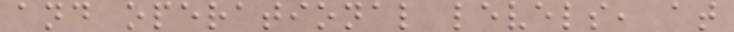and operational levels, at
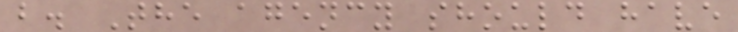b. The agency should have
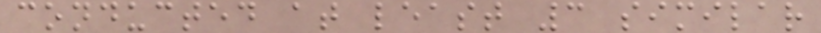conducted at least 3 similar
